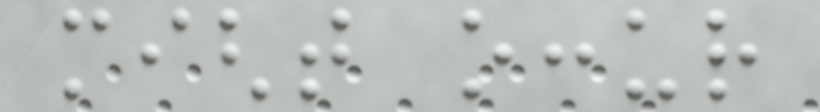might occur
